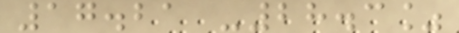17.21 -28.3%
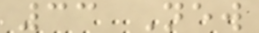33 New
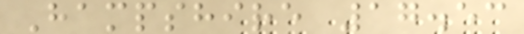Hampshire 17.53
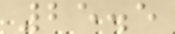25.5
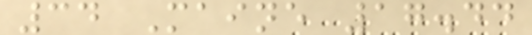34 Maine 17.44
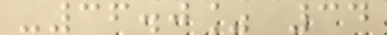-36.0% 34
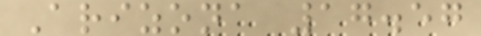Arizona 17.57
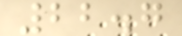22.7
